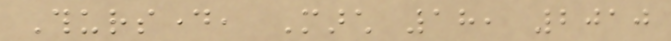Thursday, March 18, 2010
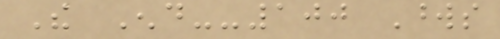The End--100 Words
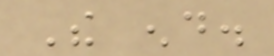The end.
